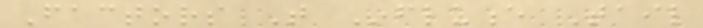Factors That Influence Tail
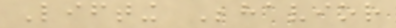Lifting Behavior
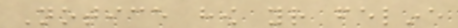Notice how your feline
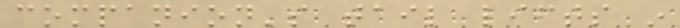companion's tail lifts in
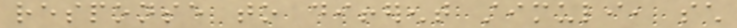response to different stimuli, such
